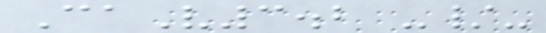CaV3.2 -/-
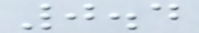0.4
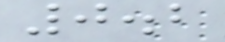0.2
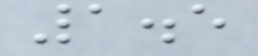1.5
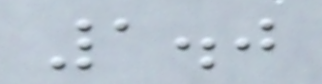1.0
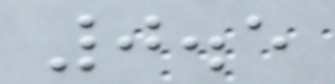0.5
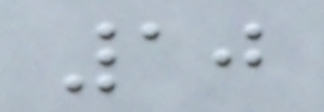10
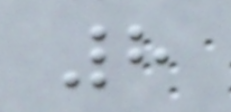8
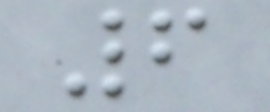6
